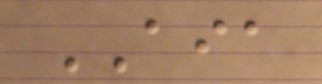AIA
